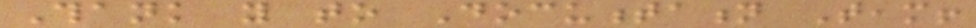Thank you to Documentation Team!
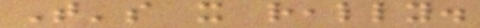That's it really.
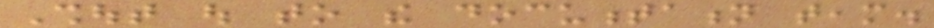Shout out to the documentation team.
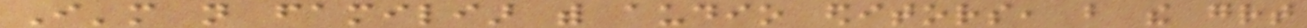I'm not familiar with audio editors, but the great
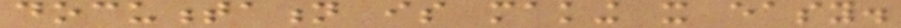documentation is making it easy.
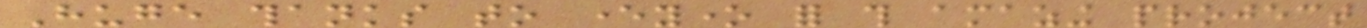Huge thanks to everyone for this amazing project
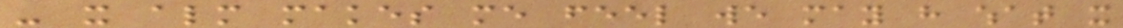- it almost makes me feel we may have what it
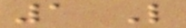1 Like
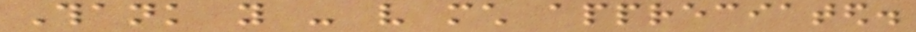Thank you - very much appreciated.
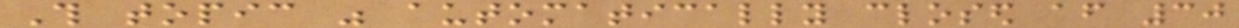This topic was automatically closed after 30
